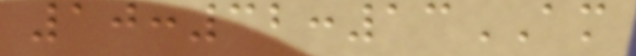10:32:13AM
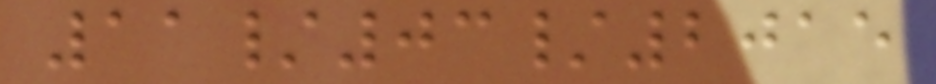11/03/2015
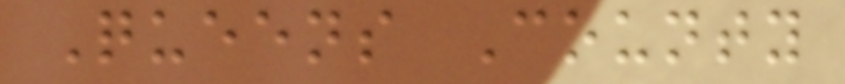Queens County
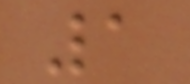1
